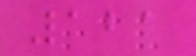121
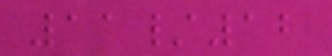11/12
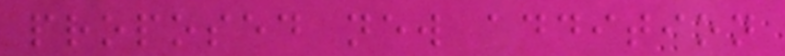proposed new addition
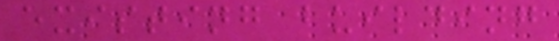existing building
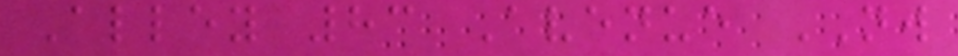Alley 83 Avenue NW
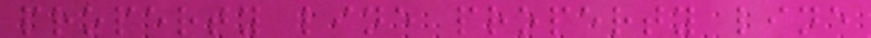property line property line
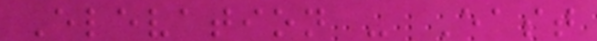Elevation - East
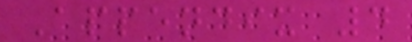Appendix 4
